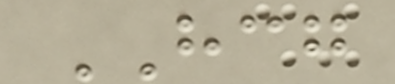HCG
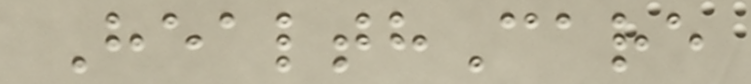HealthCare
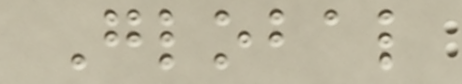Global
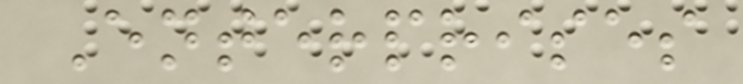Enterprises
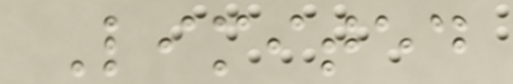Limited
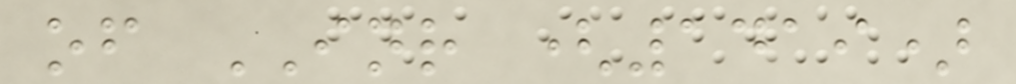of INR (1419)
